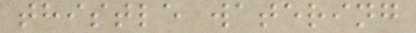thistle watering
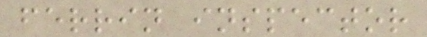ferrin inspector
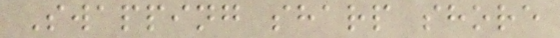Swapping sharp shore
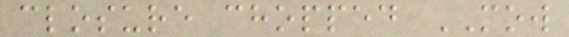closure chopped MOW
